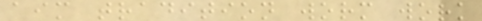aim tradition worm work
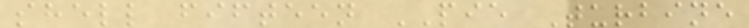shell fifteen PIE Turbine
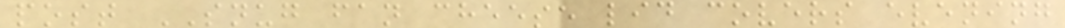post SNUG fan cheese lid covers evening
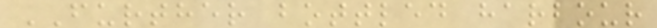FURTHER bottled harbour
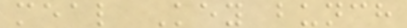meal Key bunch
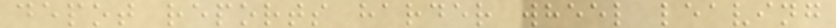depot reports harder wheel leaving
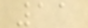11
